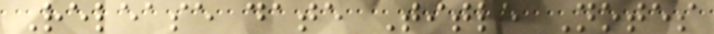Release date Title Notes
